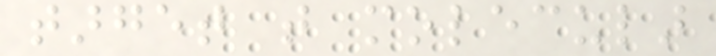target that molecular
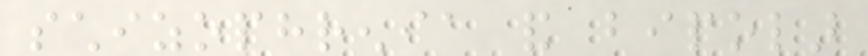schizophrenia and bipolar
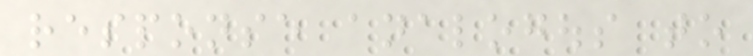response analogous to
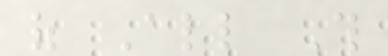of All This
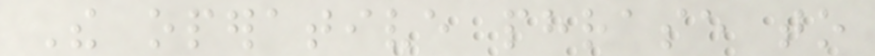The operative phrase to
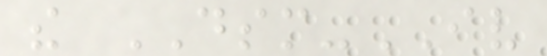the DSM-IV
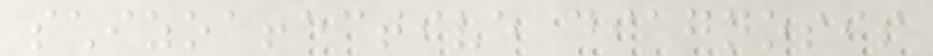schizoaffective diagnosis
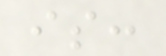is:
